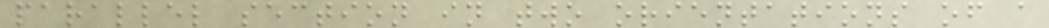parallel section in two orientations of a
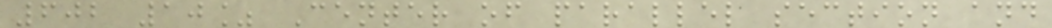602 10% Center of parallel section and
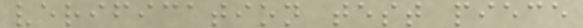verification test piece
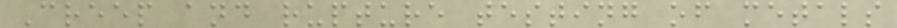Creep and rupture testing of metals
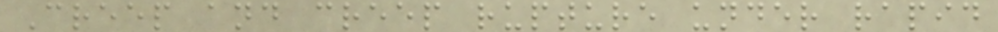Creep and creep rupture under rapid
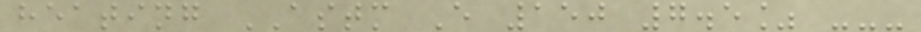heating ASTM E 150 7.5% ---
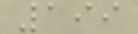199
